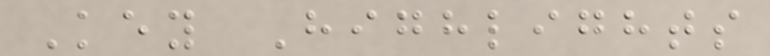Key Highlights
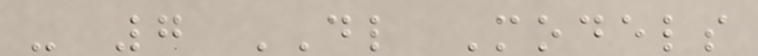- 7 DL Models
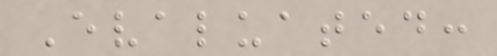Evaluated:
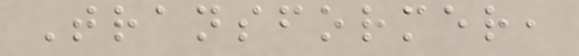Transformer,
